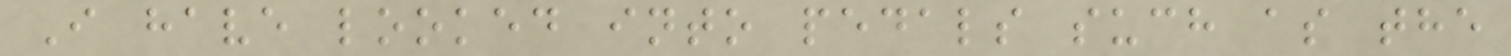I have looked into pedals such as the
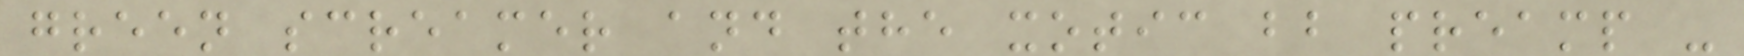green screamer and the xotic bb preamp -
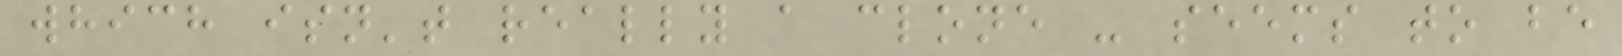which isn't really a clone - seems to be
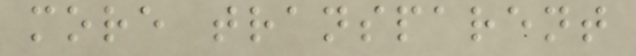more transparent
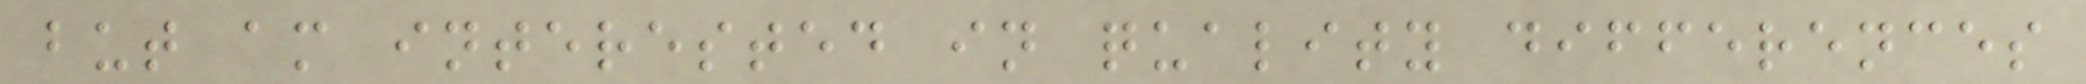but am interested in quality differences
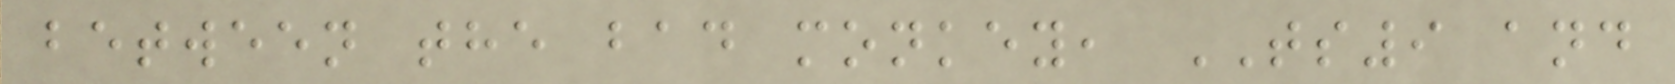between the bad monkey, TS9 and
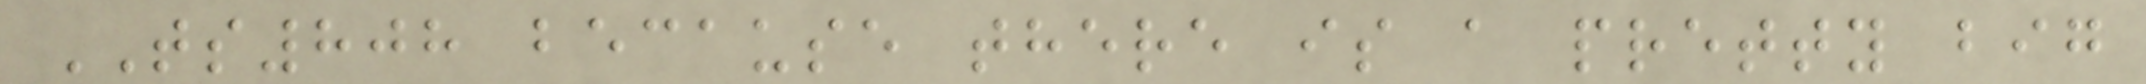TS808 because there is a pretty big
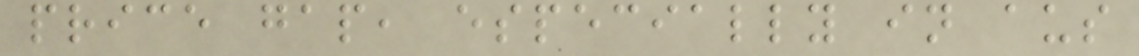price gap, especially in aus
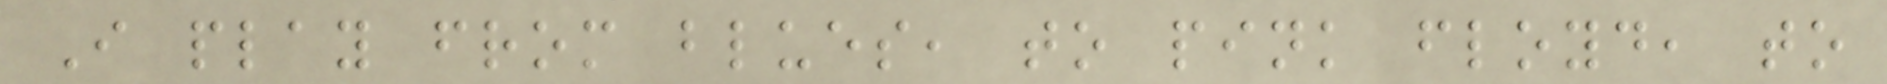I play from blues, to pink floyd, to
